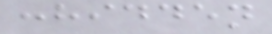:hidden
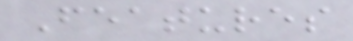Features
